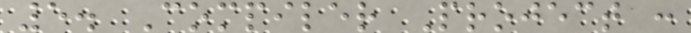5. Compiler Project :
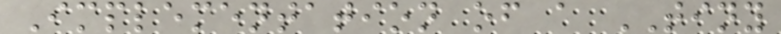Implementation of a TINY
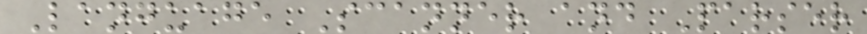Language Scanner and Parser
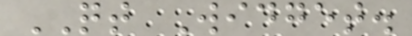QT Widget.
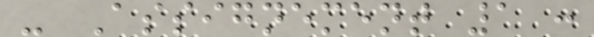- Assignement 1 :
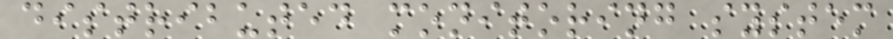distributed monitoring system
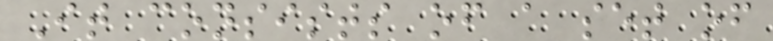It consists of a set of
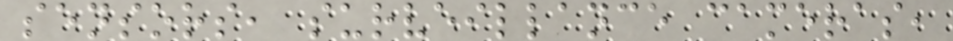sensors, surveillance cameras,
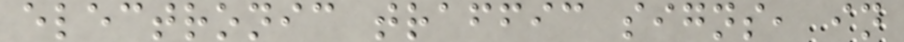electronic traffic signs, in
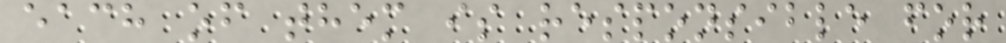each of them is responsible for
